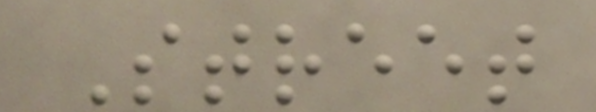Street
